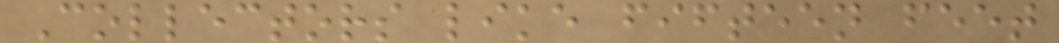Collectors like fifteen feet
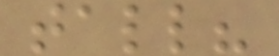tall?
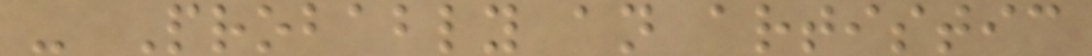- Probably an artistic
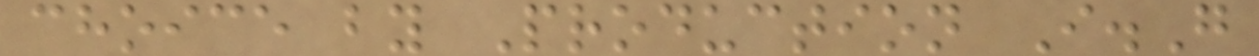choice by Production I.G
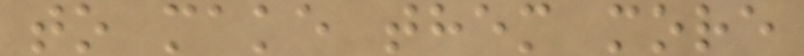to make them more
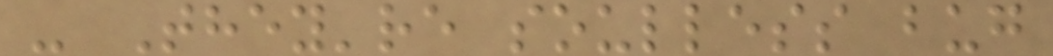- They're soulless bug
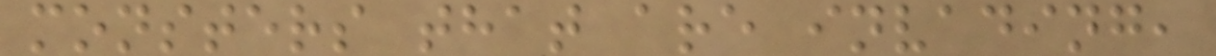monsters that are invading,
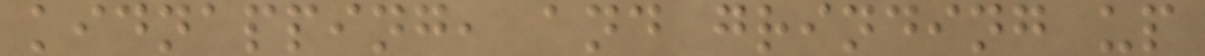kidnapping, and grinding up
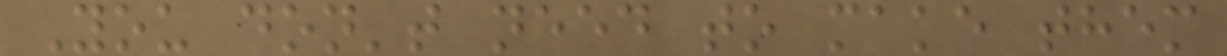You don't need to make them
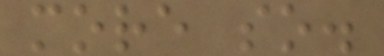more so.
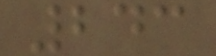243
